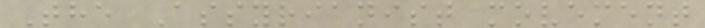The Assyrianist movement
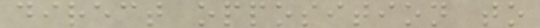direct opposition to
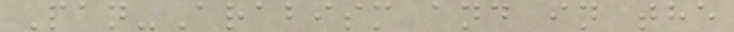Pan-Arabism and in the
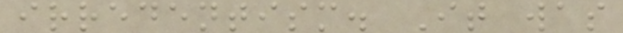irredentism. It was
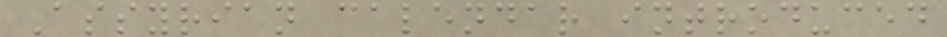Assyrian calendar introduced
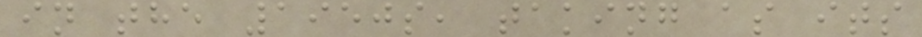in the 1950s, taking as its
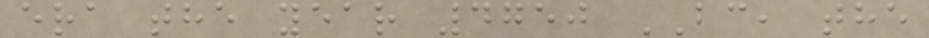era the year 4750 BC, the
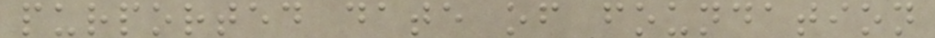purported date of foundation
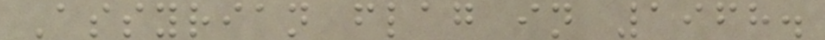Assyrian flag in 1968.
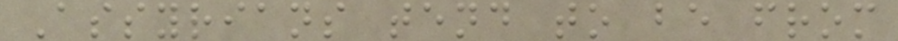Assyrians tend to be from
